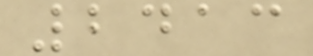2413
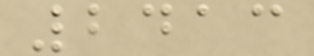2413
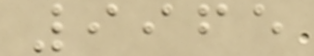9965
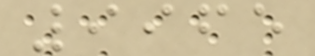9965
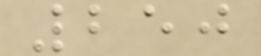250
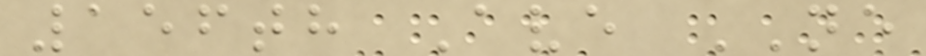156th Ave NE
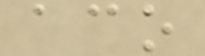aco
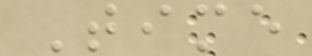Time
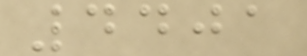4401
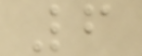6
